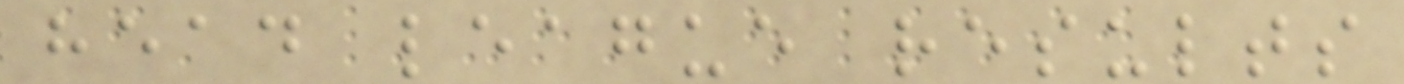head league results
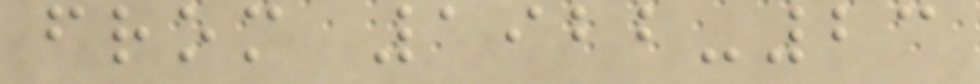from 1922-23
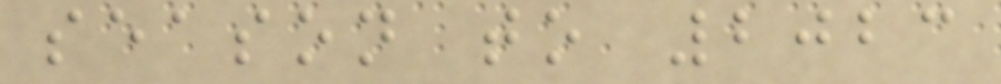season to 2023
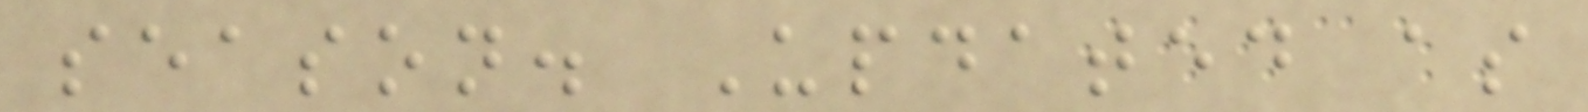season. Updated as
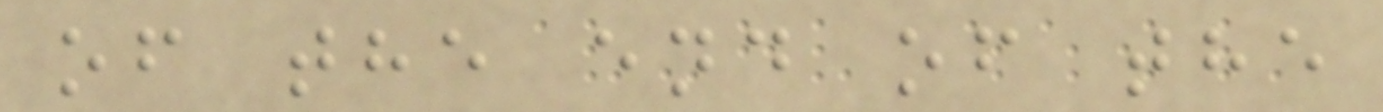of the end of the
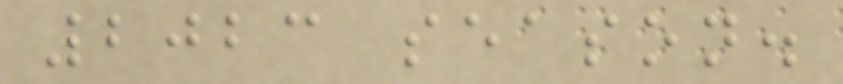2023 season.
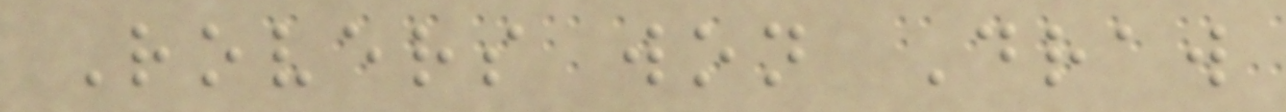Rovers won Draw
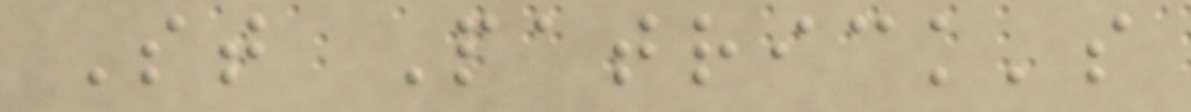St Patrick's
